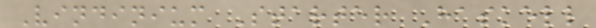Vindinium Starter Haskell
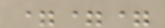===
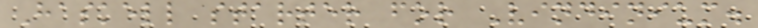Haskell starter for Vindinium.
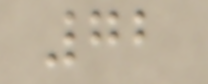72
